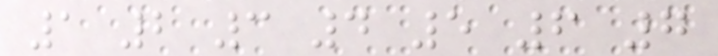1 2 3 4 5 6 7
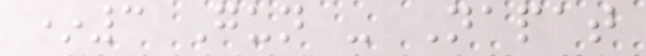*3 Gun - Napat
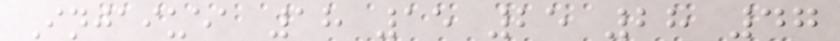Injaiuea 18 15 25 28 47
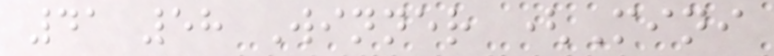41 58 Winner (Mini
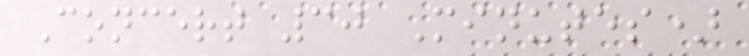Concert 30 Minutes)
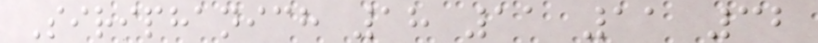Siriphanich 18 11 11 32
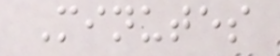Minutes
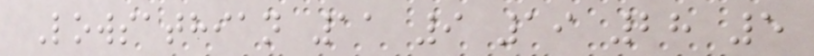Lowsathian 11 9 19 28 5
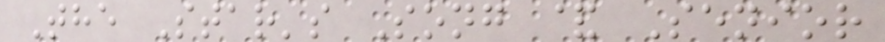The Star's Song & Senior
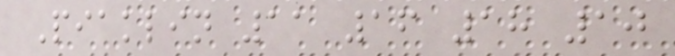Piaklin 11 16 18 10
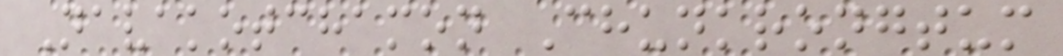Navakotchamon Chunkrongtum
